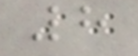8
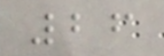26
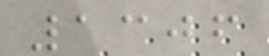1306
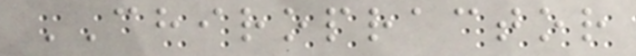CHIROPRACTOR
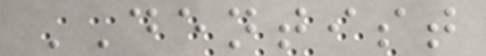DENTIST
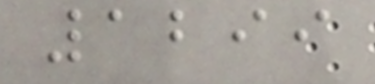1299
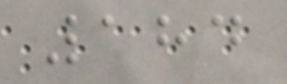184
